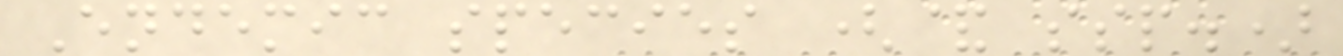Endemic species (& ssp.)
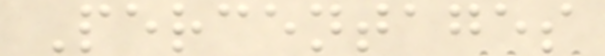Percentages
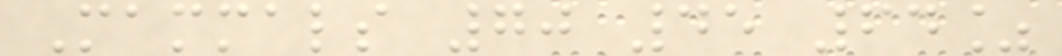Mammals 70 45 64%
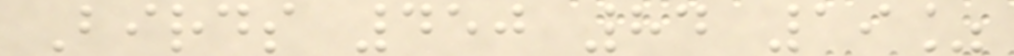Birds 450 84 19%
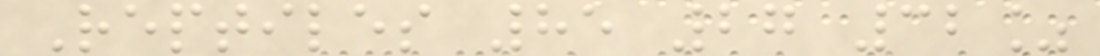Reptiles 85 27 32%
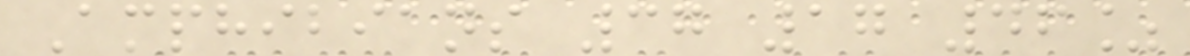Amphibians 37 17 46%
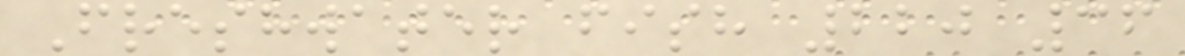Freshwater fish 220 36
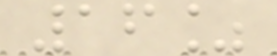16%
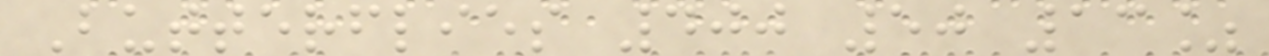Butterflies 400 50 13%
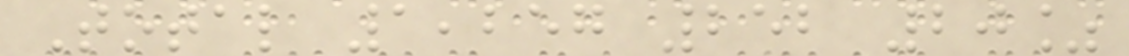Total 1,257 252 20%
